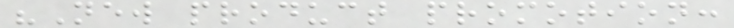"New product promotion:
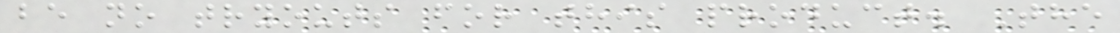be no tryouts for this product. The
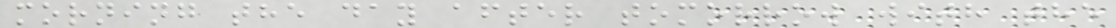morning the day after tomorrow with the
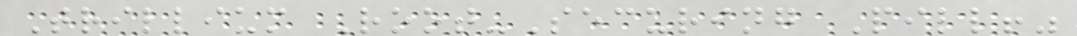Trillium Root-Securing Pill!"
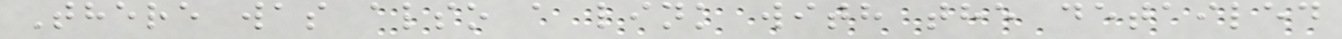There was also a link with the detailed
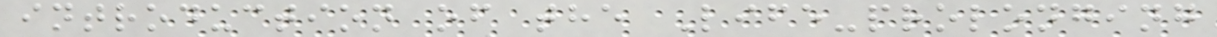introduction of the Life-prolonging
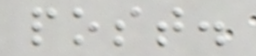post.
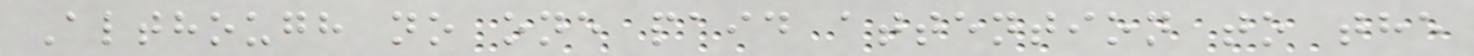Although no one paid attention to the
